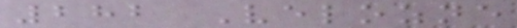282 Velozne
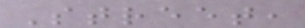Street,
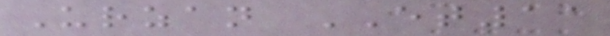Urzan ET11
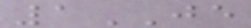1JE
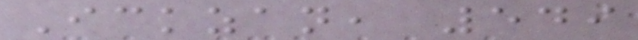Ickzan, 549
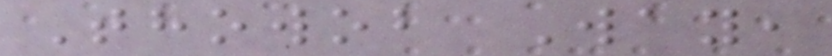Thowob Way,
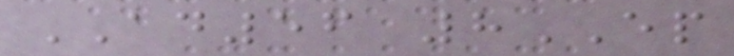AD56 8EP
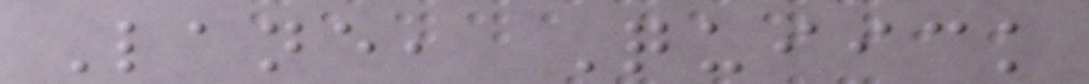Lane, Quiick
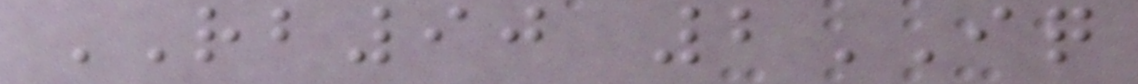RB90 2IQ
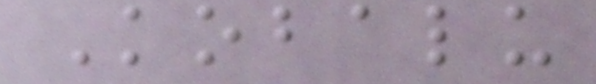Kobalu
